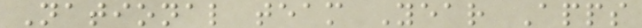National team Year Apps
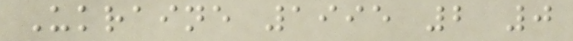Ukraine 1995 2 0
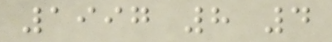1997 8 4
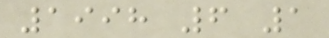1998 6 1
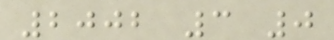2002 3 0
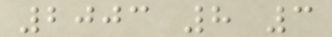2003 8 3
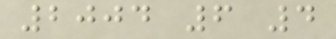2004 6 4
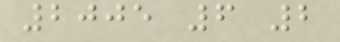2005 6 2
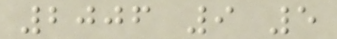2006 9 5
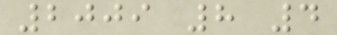2009 8 4
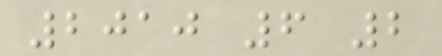2010 6 2
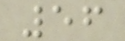56
